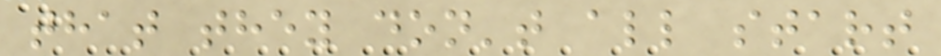that they don't all start
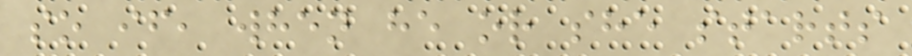so if, when he or she starts
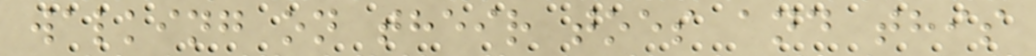walking on their toes and this
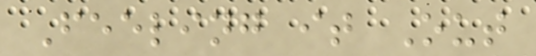Feeling it Out
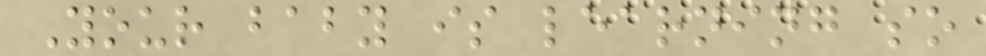Your baby is learning so
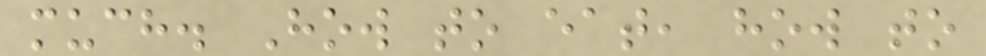much. How to eat, how to
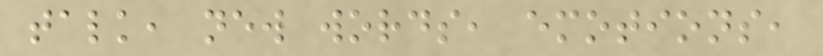talk, new words, emotions,
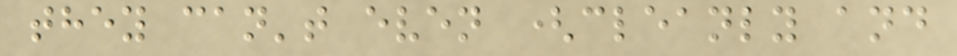they can't even (cleanly and
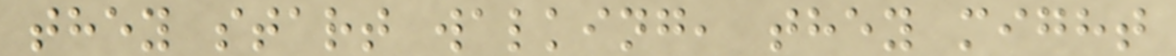they start walking, they might
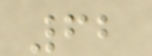62
